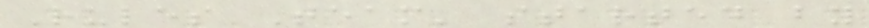Rules Team' started by
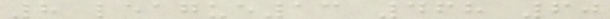8 league13 468 60
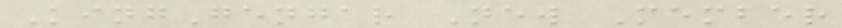KingGengar New Member
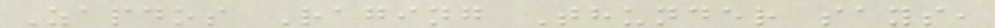Zapdos Raging Thunder says,
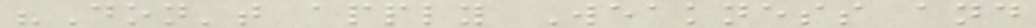"Don't apply Weakness and
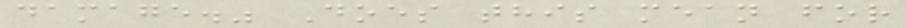damage." Does this mean for
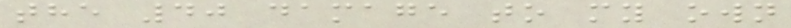the 40 damage to my own
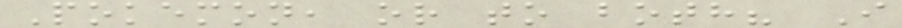Pokemon, or to both? I
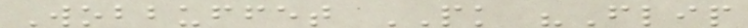Wobbuffet PK "Flip
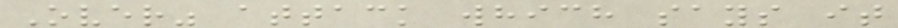Over" attack which says it
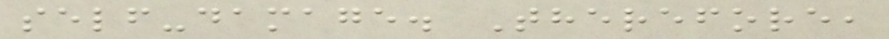self-damage. Therefore,
